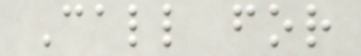Call for
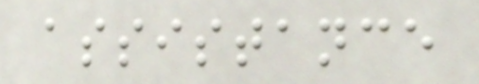assistance
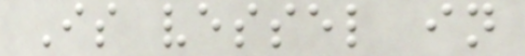Is vessel in
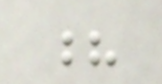?
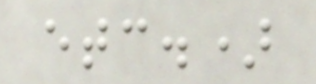etc.)
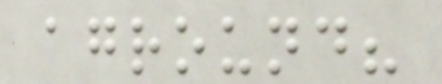aground?
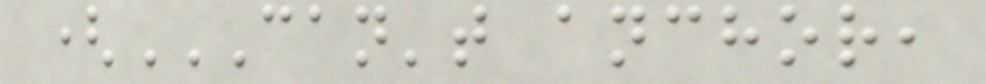(CAN'T ANCHOR,
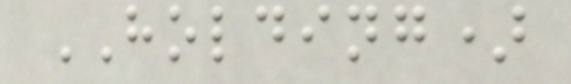HOLDING)
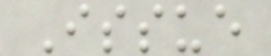Issue
